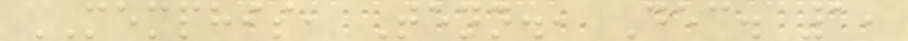MEMPHIS, Tenn., Dec. 1,
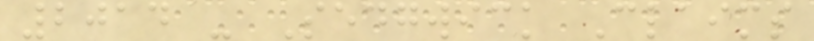2014 - Sedgwick Claims
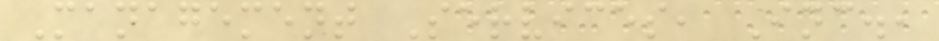Management Services, Inc.,
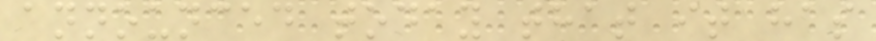announced today that it has
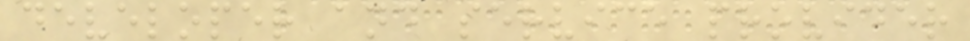developer and service provider
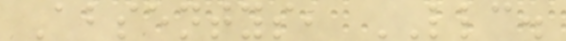Absentys, LLC.
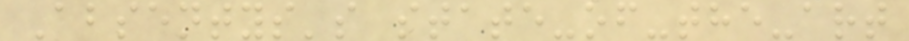Absentys's state-of-the-art
